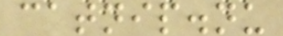catnip.nu
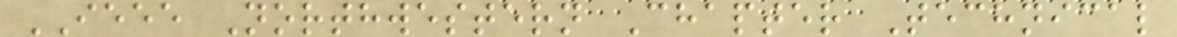IEEE Northwestern Chapter Technical
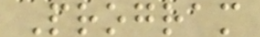Program
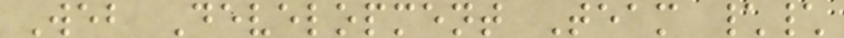Web Development Team \\
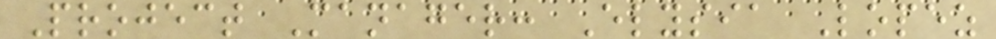Project Manager: Elysia Lopez
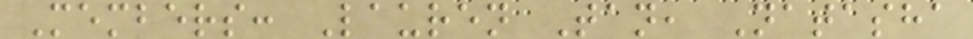Members: Lauren Tan, Natasha
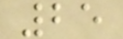25
